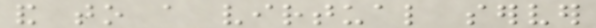and to a virtual server
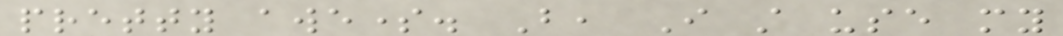pretty awesome. But, I still use my
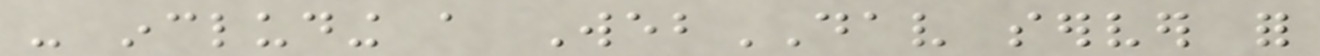- including a WebDAV server for
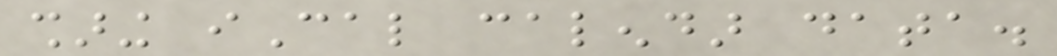sharing iCal calendar data.
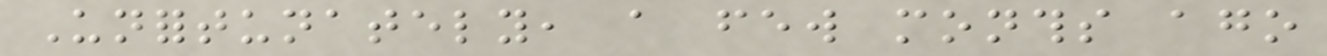Unfortunately, a few months ago
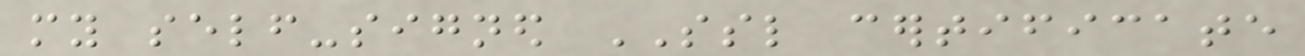my self-signed SSL certificate
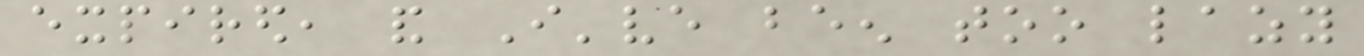expired, and I've been too lazy
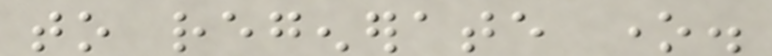to regenerate one.
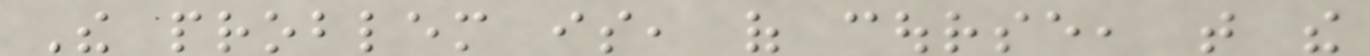The problem is, of course, that the
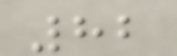82
